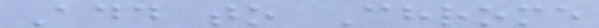Add to Chrome
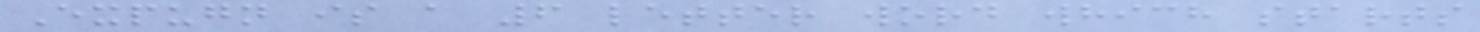Expugn is a 6 letter word which starts
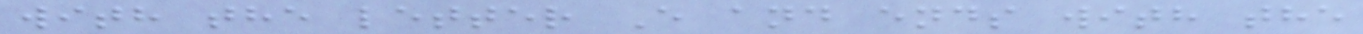with the letter E and ends with the
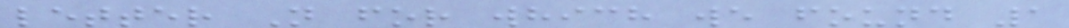letter N for which we found 1
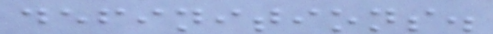definitions.
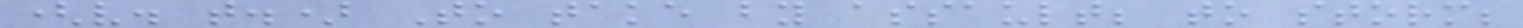(v. t.) To take by assault; to storm;
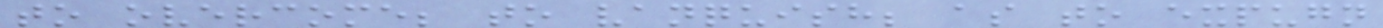to overcome; to vanquish; as to expugn
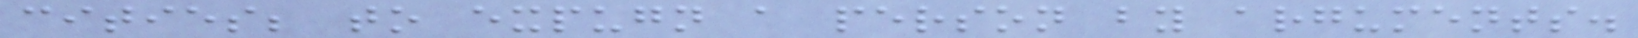cities; to expugn a person by arguments.
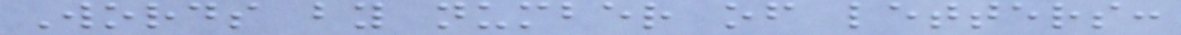Words by number of letters:
